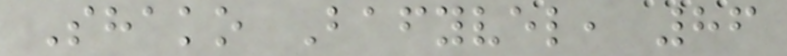Shako Bafyvel, 86
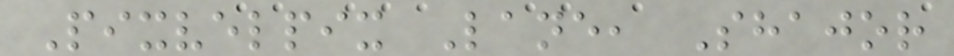Pixvelpix Lane, Shajor
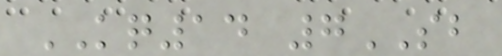KQ14 7SB
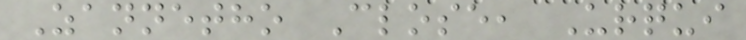Zannetho Close, Urqui
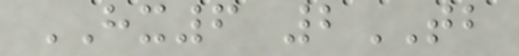HX6 2TB
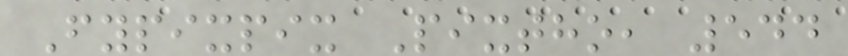Fypixpix Pixtho, 544
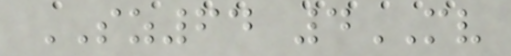SZ64 4MV
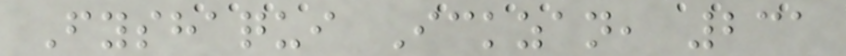Fyshaqui Ickzan, 231
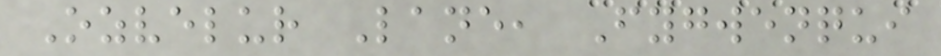Ozvelur Lane, Fygwenqui
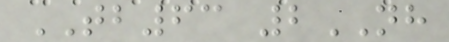TB63 2NH
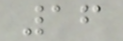16
